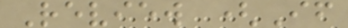Review (If
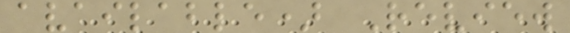available) Review
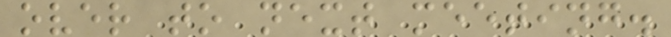over to next meeting.
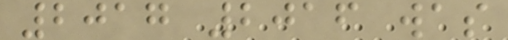2017 2016 was
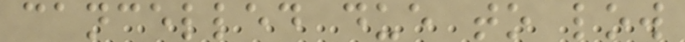cancelled due to low
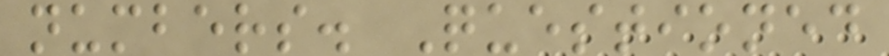numbers. Questioned
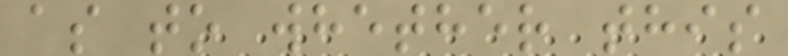as to whether this
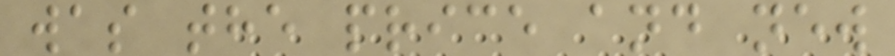was the price and new
